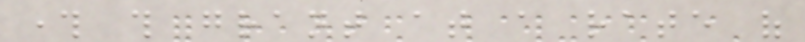through this grant at a rate of
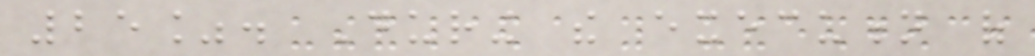25%. During the execution of
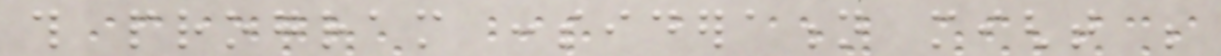this program consideration might be
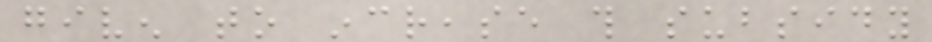given to increase this subsidy
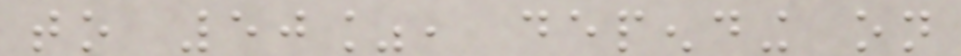to 50%, depending on
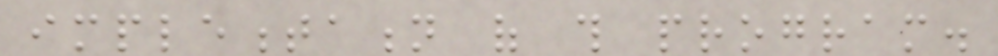implementation of this program.
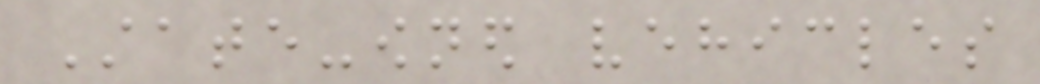State-owned vehicles
